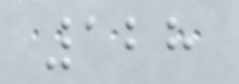128
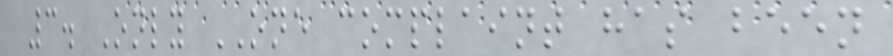3. Only ONE complaint has been
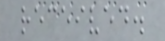received.
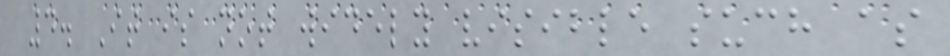4. It is not widely visible such as
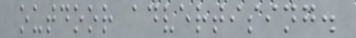outdoor advertising.
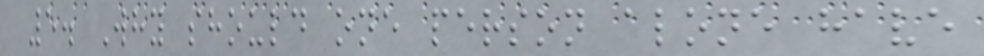5. Why should one person alone have
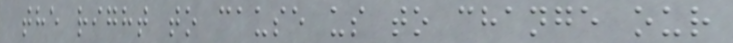the right to cause us to change our
